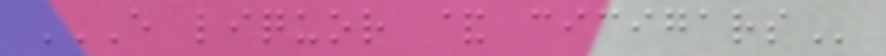E LIQUOR & CICIGARS
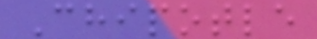Chipotle
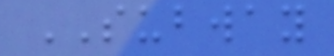SUBWAY
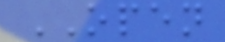OPEN
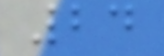24
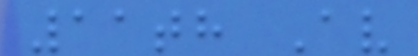11th Av
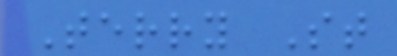Terry St
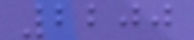2200
